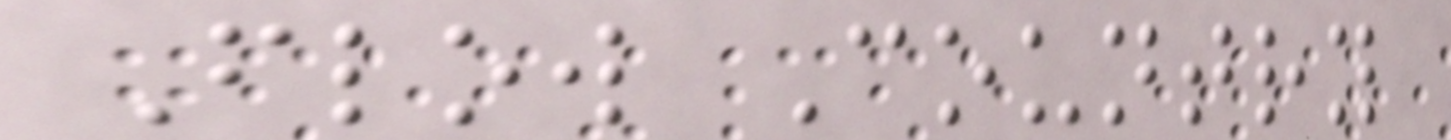Flow Country
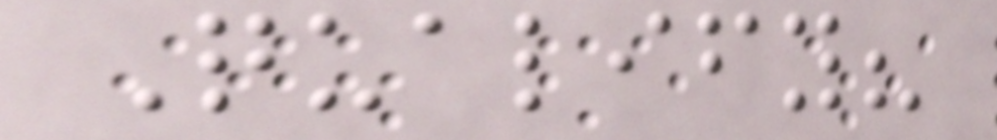Qualify?
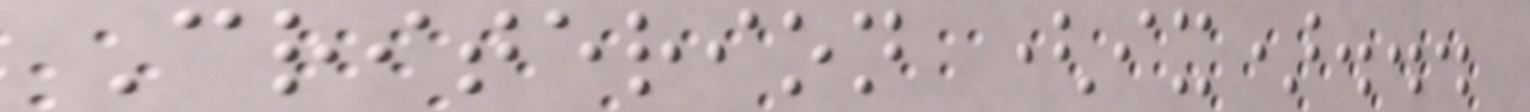Criterion (ix)...
